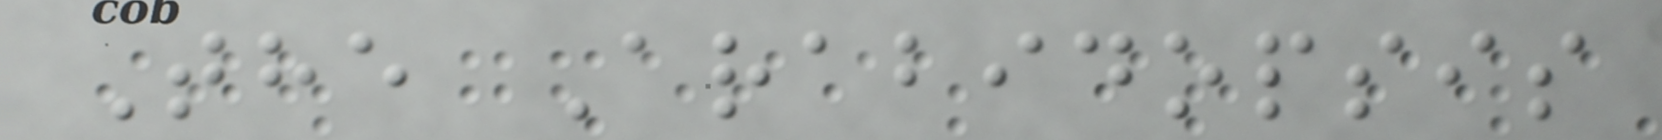The Arabidopsis
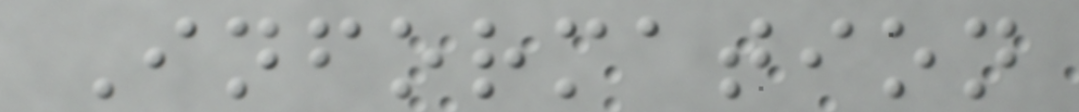Information
